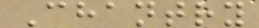Chantry
